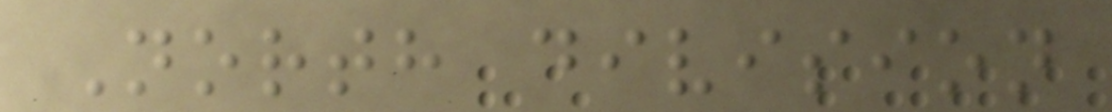North division
